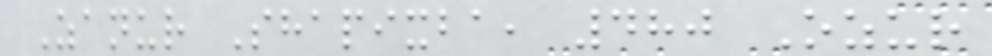Zanur Shapixba, 480 Ozur
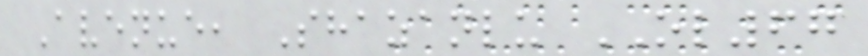Avenue, Shazanlu OL67
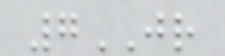7JR
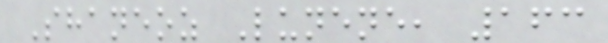Shaneoz Lunene, 163
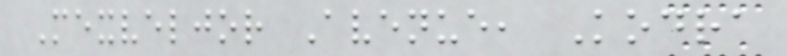Mexveljor Avenue, Kodra
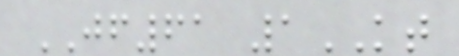JF61 1KT
